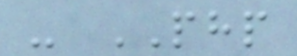- PHP
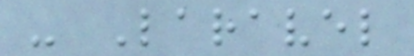- Laravel
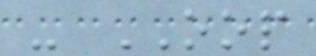- OOP
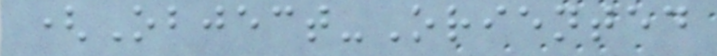(Object-Oriented
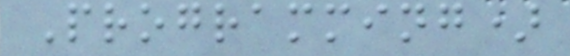Programming)
